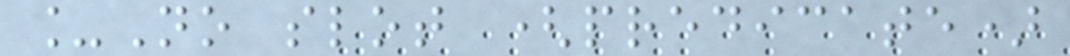_No slot (predicate)
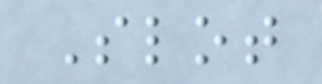Slot
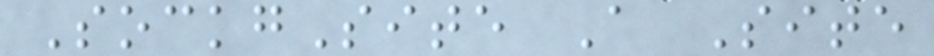SockgSite A Site
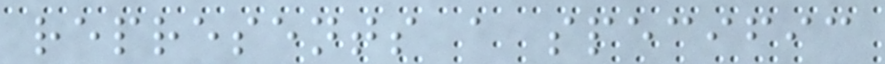represents a specific
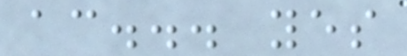ac... yes
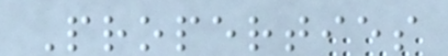Properties
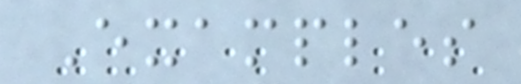Examples
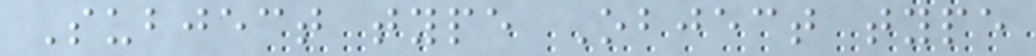Subject type Object type
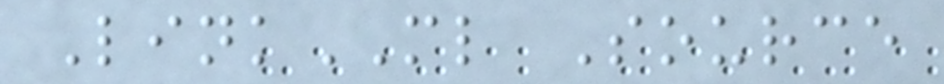LinkML Source
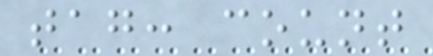tag: count
